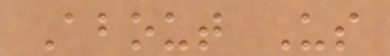About Us
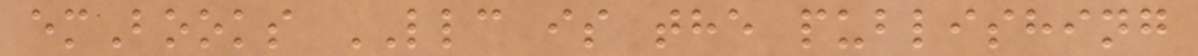emBooks LLC is the publishing
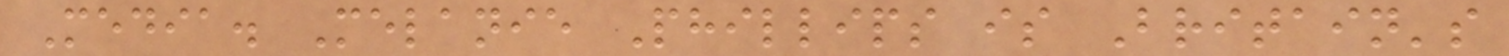Media. Melanie Phillips is Britain's
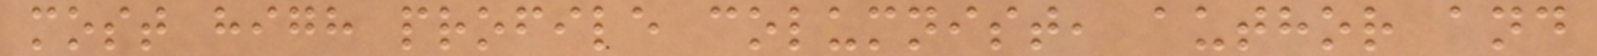most high profile columnist, author and
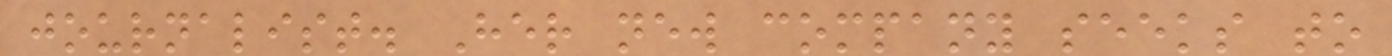journalist. Her new company seeks to
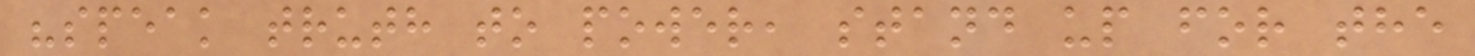"speak truth to power, stand up for the
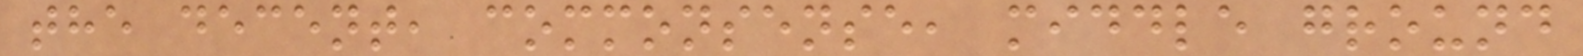the decent, commonsense, middle ground
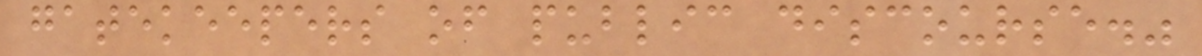gatekeepers of public discourse."
